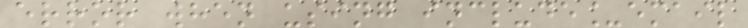error when using include_email
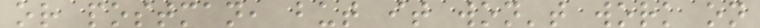or postman, but it won't work on
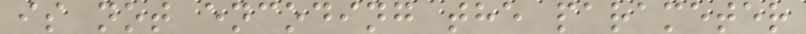is not encoding the parameter
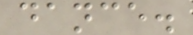dance.
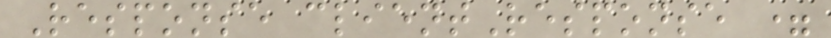Response clientResponse =
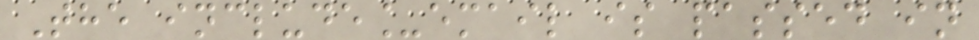The include_email is passed in
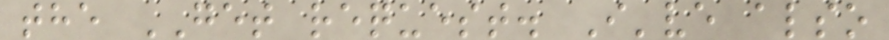the GET request. I've also
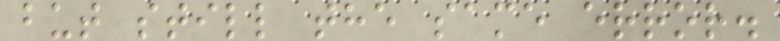but still the same error.
